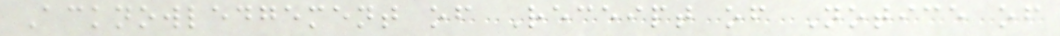Acknowledgement of Receipt of Notice of
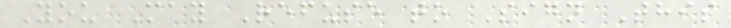You May Refuse to Sign This
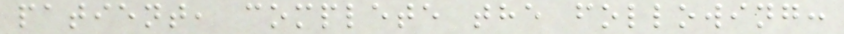patient, complete the following:
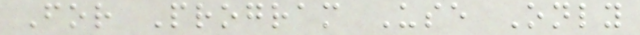For Program Use Only
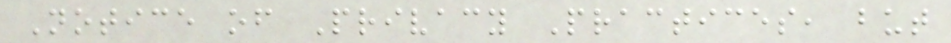Notice of Privacy Practices, but
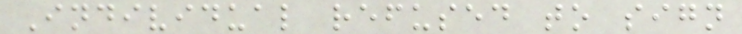Individual refused to sign
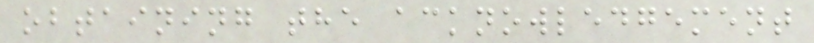obtaining the acknowledgement
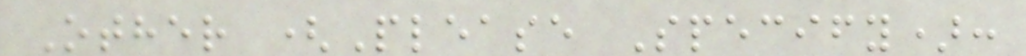Other (Please Specify):
